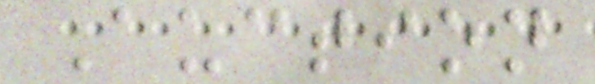Auction
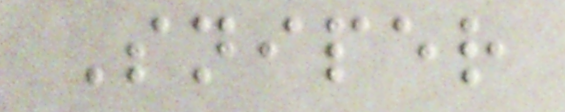Sniper
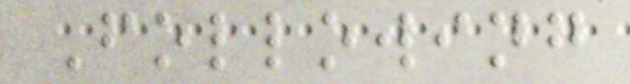Following
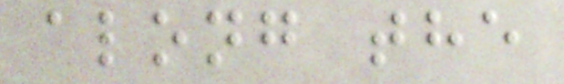along the
